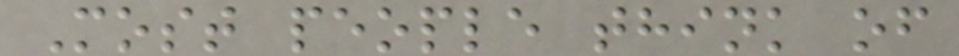Most people think of
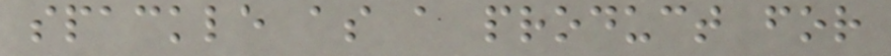spackle as a product for
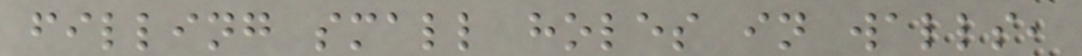filling small holes in walls,
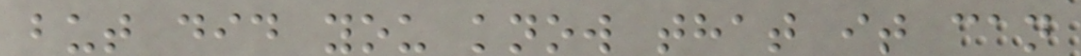but did you know that it can
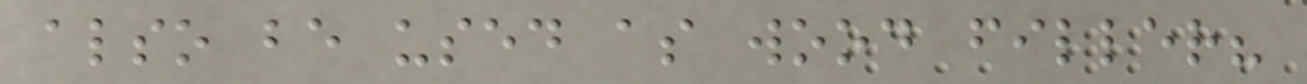also be used as wood filler?
